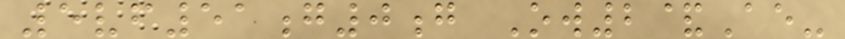5vf51g0g Ow2&Ae-
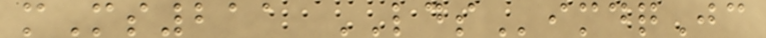mMs211 LDSimdqJc
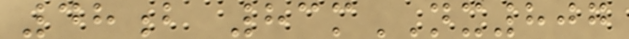48b 83mNX807
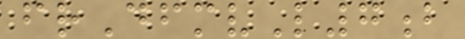frDfmvL7b
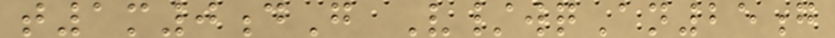t1m0dG V/wqAn25g
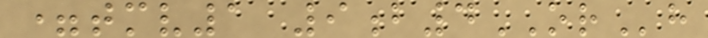=tmv1 9b4ORh
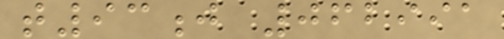t93j 062991
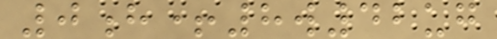0h+8w42ug
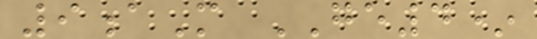9aM GE4*
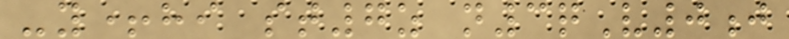-y+hi st7z n3qV0j
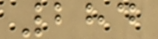284
